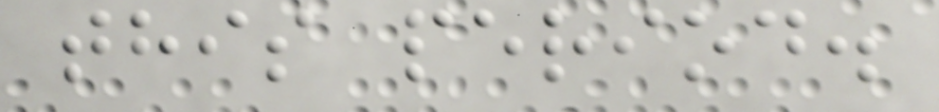this period.
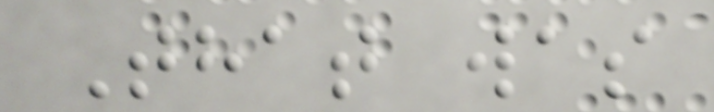That was
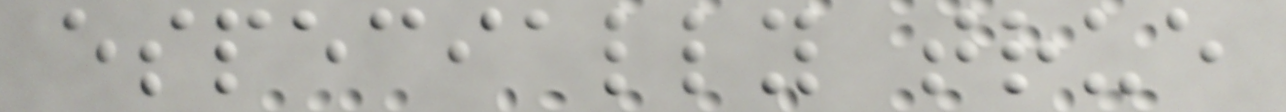especially true
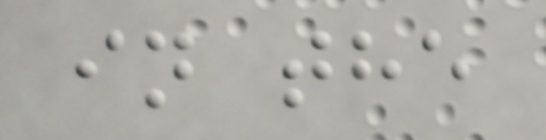in the
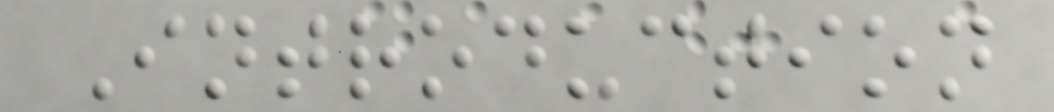Introduction
